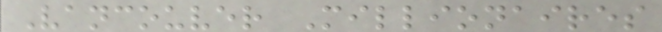Vancouver Millionaires
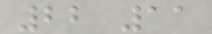22 11
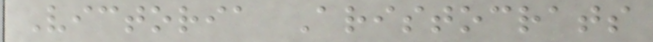Victoria Aristocrats
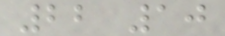22 10
